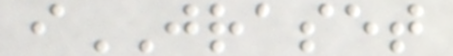iJRASET
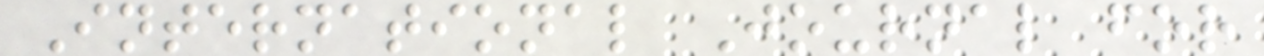International Journal for
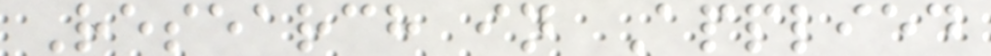Research in Applied
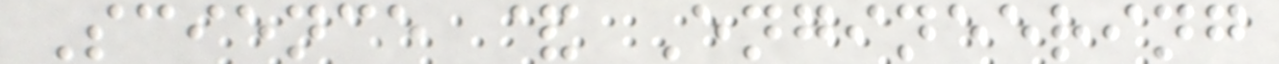Science & Engineering
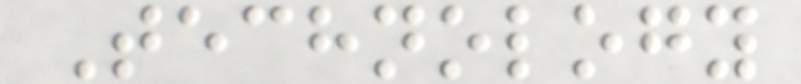Technology
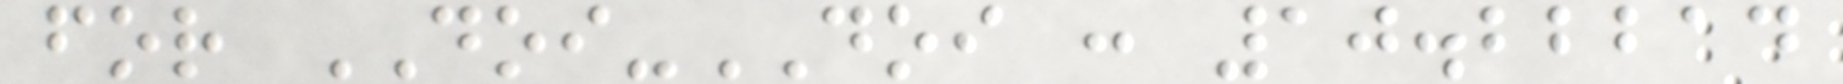for DOI-DOI : 10.22214
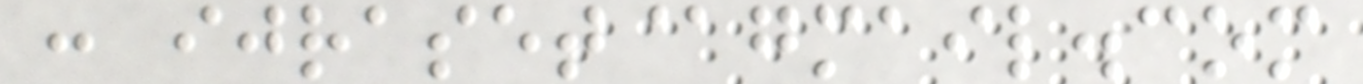: ijraset@gmail.com
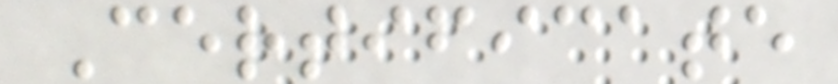Certificate
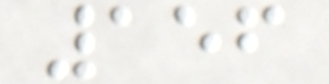156
